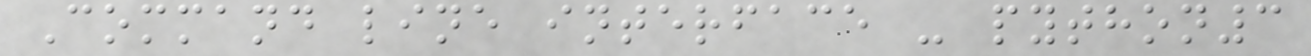Command line interface - python3
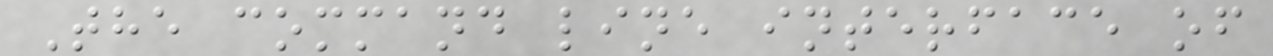The command line interface of
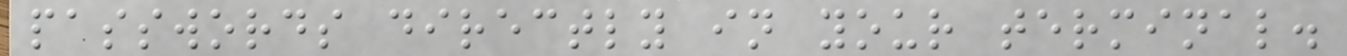passwords directly in your terminal.
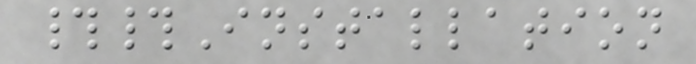##Installation
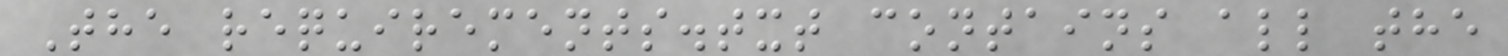The requirements.txt contains all the
